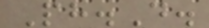Ph.D.
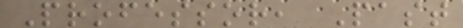Professor, Past
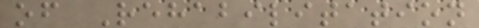of Rehabilitation
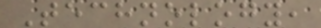Technology,
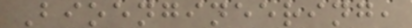Bioengineering,
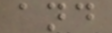and
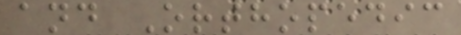and Orthopedic
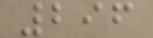296
